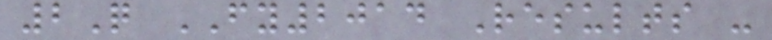2Q FY2014 Results -
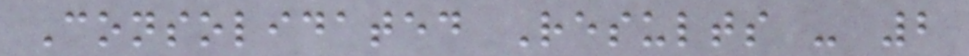Consolidated Results - 2
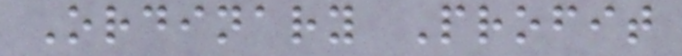Ordinary Profit
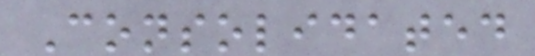Consolidated
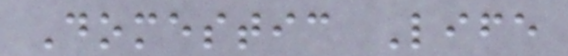Domestic Life
